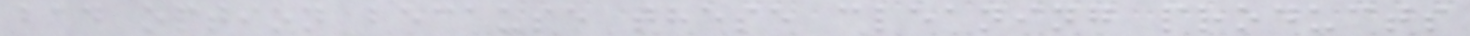bad option because these cleaning products
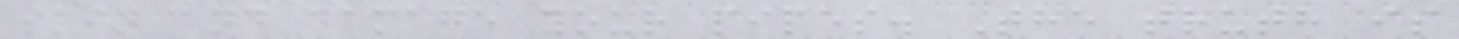skin and damage your pipes. The truth is
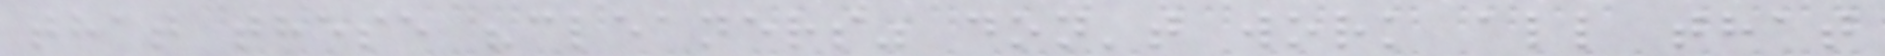that these "cleaners" don't work all that
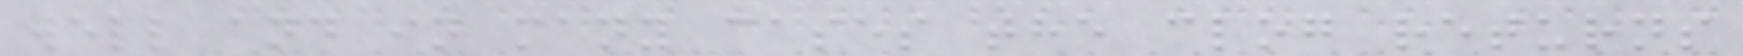well and in many cases the clog returns
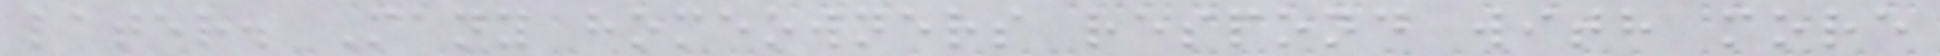later. Many homeowners respond with more
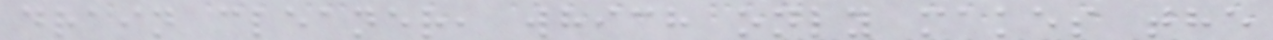drain cleaner, which only makes the
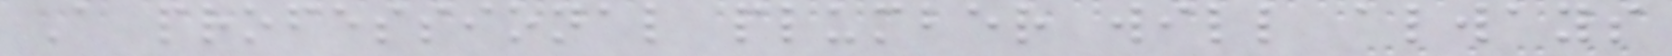A professional plumber will always
